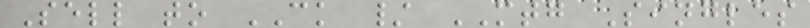Sell to CK / MTG Singles
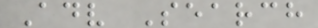Adv Search
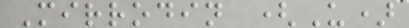Mirrodin (U)
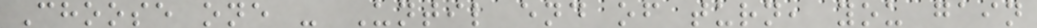Choose one - Until end of turn, you gain
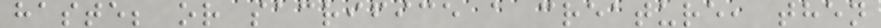haste; or sacrifice a creature, then
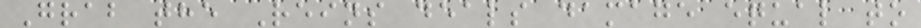Grab the Reins deals damage equal to
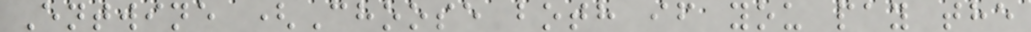Entwine (Choose both if you pay the
